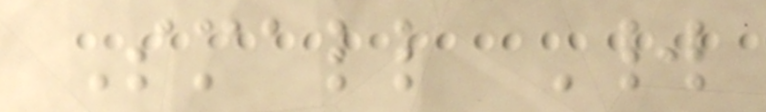Small World
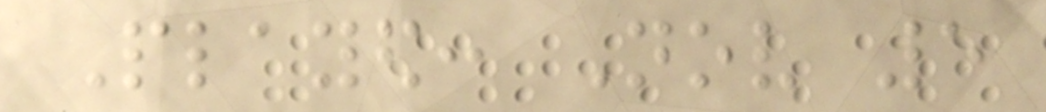Played: Nov 5
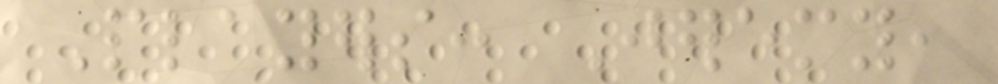Players: Jeremy,
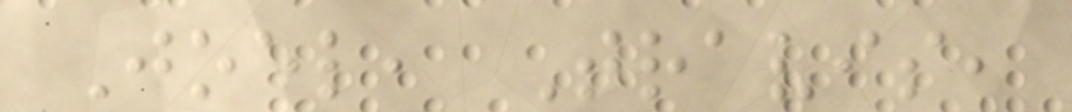Joel, Travis,
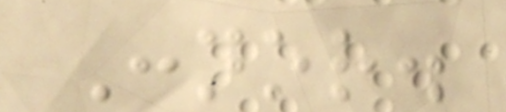Connor.
